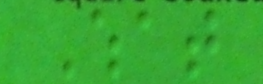What
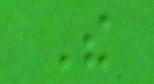The
